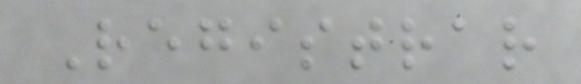Registrar
